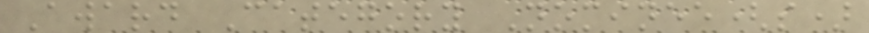Award Category Nominee(s)
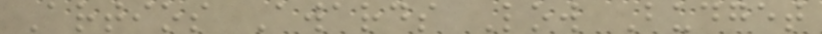Artios Awards Low Budget
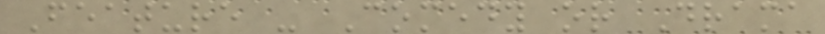Feature - Comedy or Drama
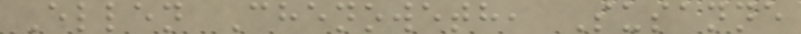Ellen Chenoweth, Susanne
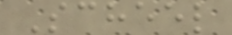Scheel
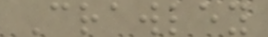Crawley
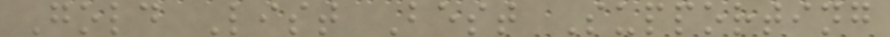Gold List Best Supporting
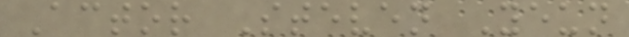Actor Steven Yeun
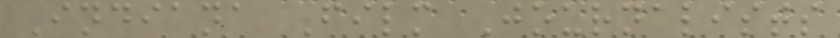Indiana Film Journalists
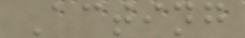Acting
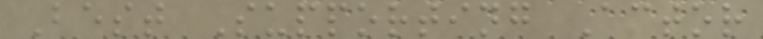Best Supporting Actor
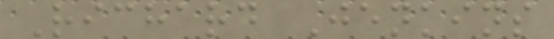Richard Jenkins
